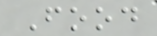Food
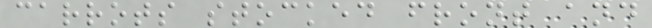carrots stocked front and
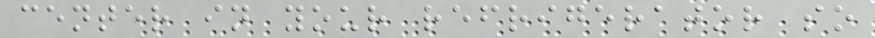center in your refrigerator so
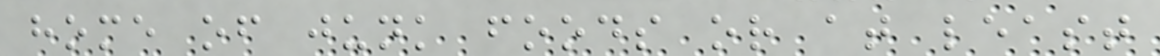home of junk foods or at least
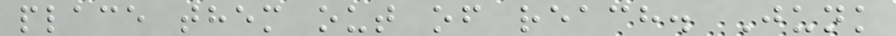place them out of reach. Junk
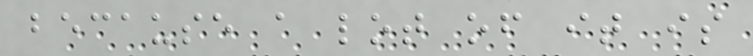because a lot of it is
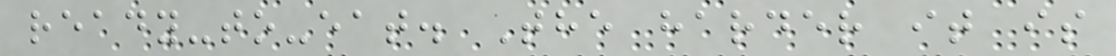ready-to-eat. The harder it is
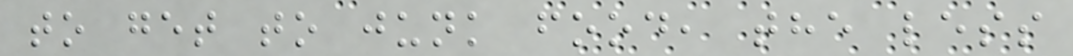to get to junk food, the less
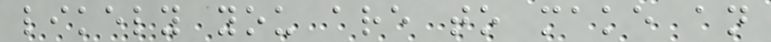likely you are to make an
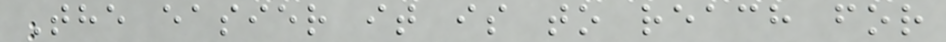The easier it is to reach for
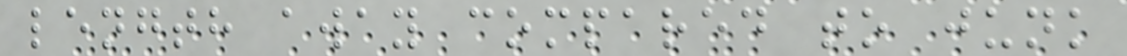length away compared to junk
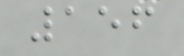156
